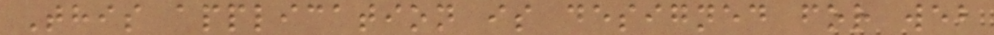This application is designed for web
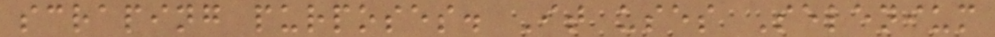scraping purposes. It uses Selenium
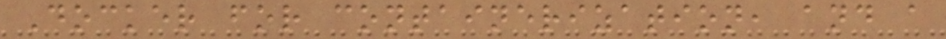Docker for containerization, and a
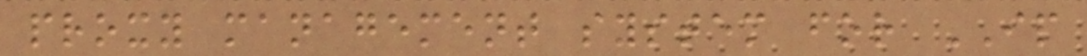proxy management system for IP
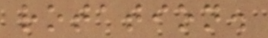rotation.
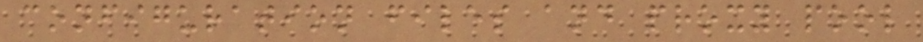configuration files and proxy pool
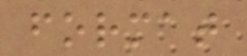format
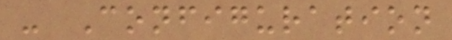- Configuration
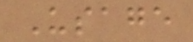Usage
